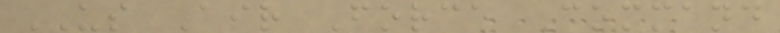US Air Force Command
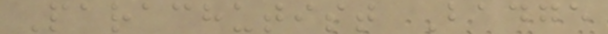Parachutist Badge
